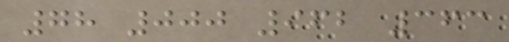78 000 962 363
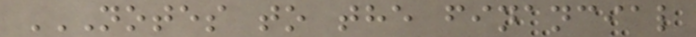NOTES TO THE FINANCIAL
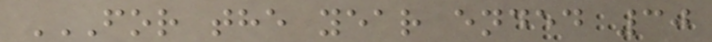FOR THE YEAR ENDED 30
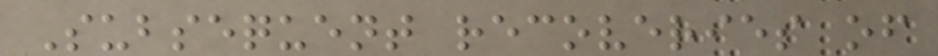Subsequent recoveries of
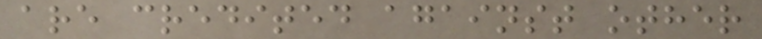are credited against other
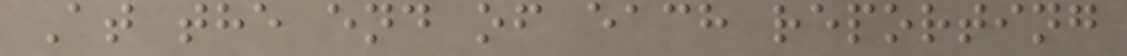At the end of each reporting
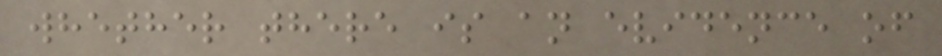whether there is an evidence of
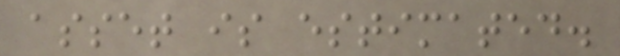asset is estimated.
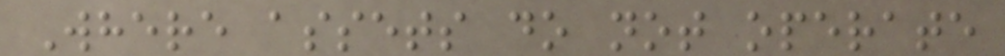Where assets do not operate
